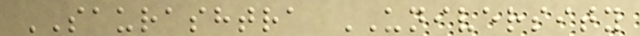SAURASHTRA UNIVERSITY
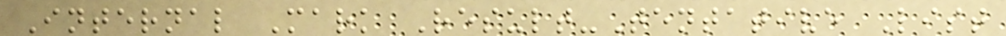Internal Mark Result-Tentative List
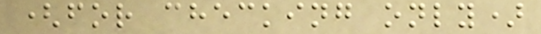(for checking only)
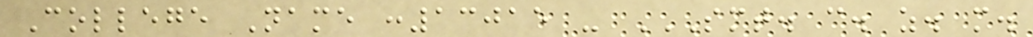College Name :13015 - SMT. C. Z. M.
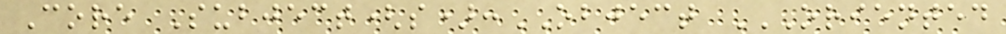Core Subject(s):OBJECT ORIENTED
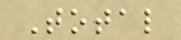Total
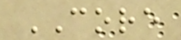CORE
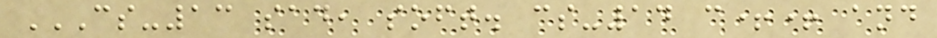CS-13 SAD, SOFT. CS-14 C++ AND
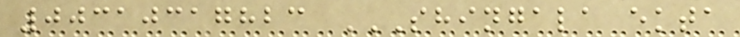00310317823 SHINGALA EKTA
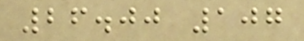26.00 107
